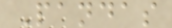Pandas
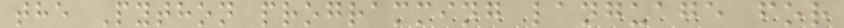the Python programming language for
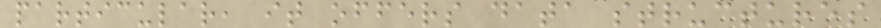particular, it offers data structures
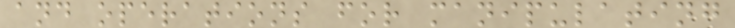and operations for manipulating
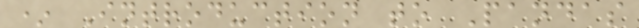* Introduction to Pandas
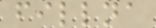fillna
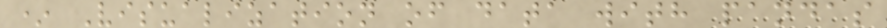* Visualization of data with pandas
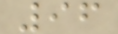96
